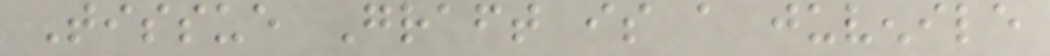Tissue Graft is a juvenile
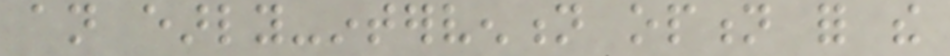an early-intervention option for the
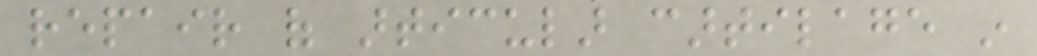repair of articular cartilage in
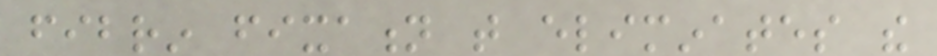fibrin fixation that eliminates the
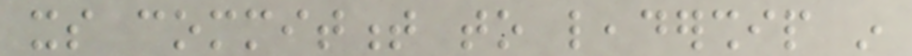its commitment to leadership in
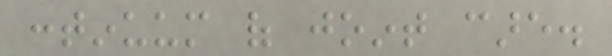continuum of joint care.
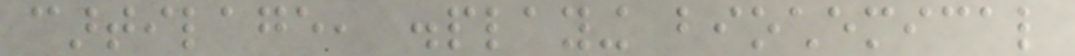cartilage, displaying biochemical
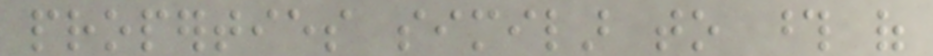properties similar to those of
